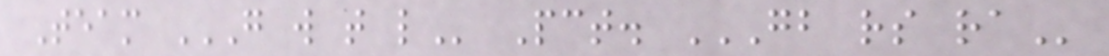Team G W T L Pct. GB RS RA
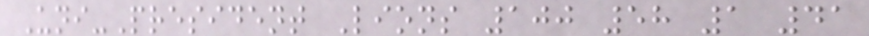Uni-President Lions 100 58 1 41
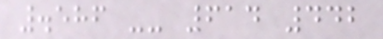.586 -- 614 442
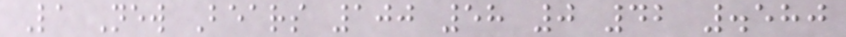La New Bears 100 58 0 42 .580
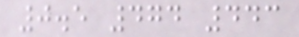0.5 474 443
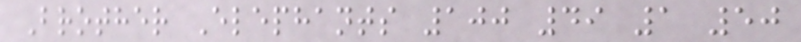Brother Elephants 100 49 1 50
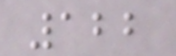122
